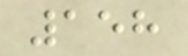158
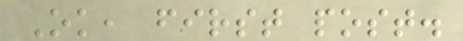Ok, first post.
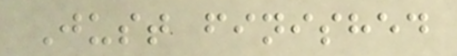Just finished
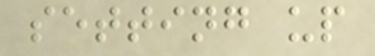setting up
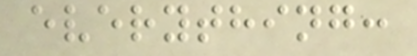everything:
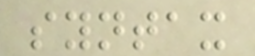syntax
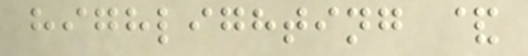highlighting &
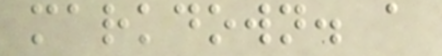markdown. a
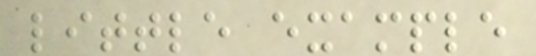little example
